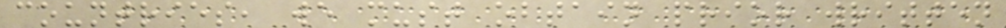countries, we must obtain prior written
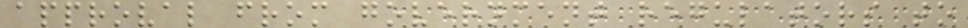approval from government regulators to
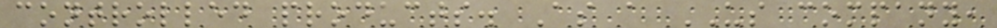controlled products. As a US company,
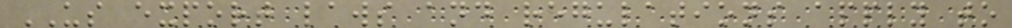US export laws and regulations apply to
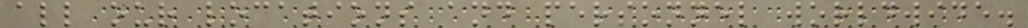all our locations and personnel worldwide.
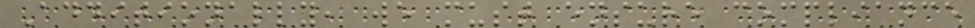Additionally, we must ensure compliance
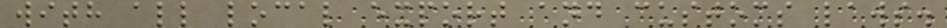with all local export and customs laws.
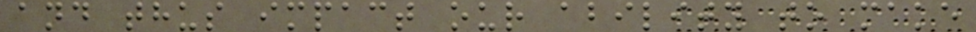and thus impact our ability to make
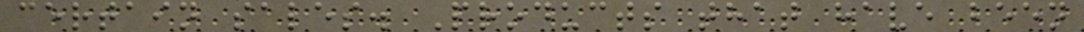certain sales. Products that have been
